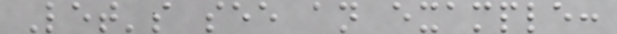Let's see an example:
